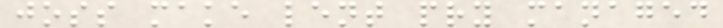joss make lent pry managed
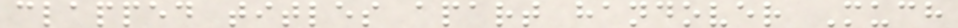clapped titles apart handover Much
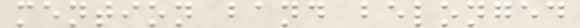mention band belonged
